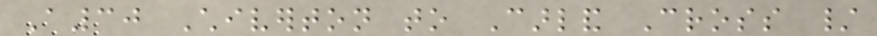A30 Chiverton to Carland Cross /
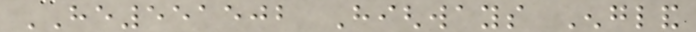HE551502 Highways England
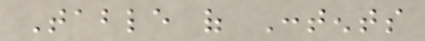Table of Contents
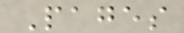Pages
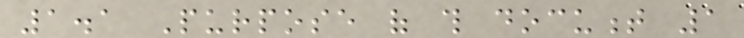1.1 Purpose of this document 1
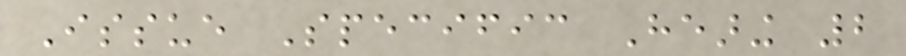Issue Specific Hearing 2
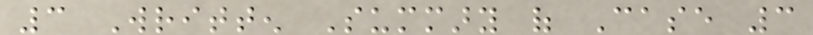3 Written Summary of Case 3
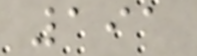191
